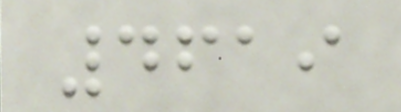4619
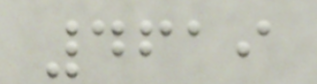4619
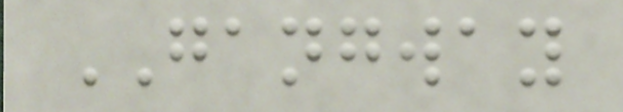GANGWAY
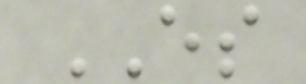ES
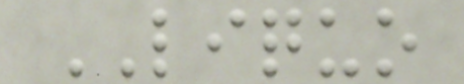LIQUO
